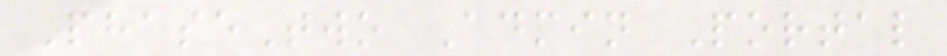PhaseTwo Admin Portal
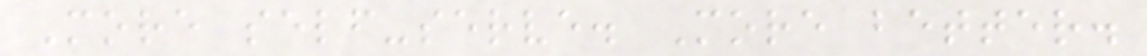More self-serve. More better.
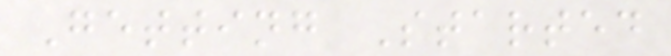Getting Started
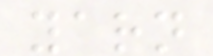yarn
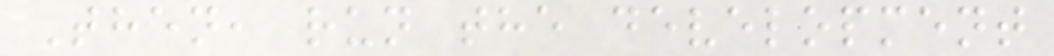Then, run the development
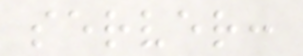server:
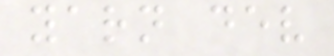yarn dev
